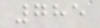785
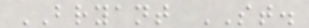BRYANT ST.
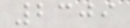2309
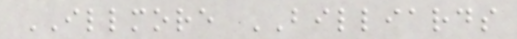ILLMORE BILLIARDS
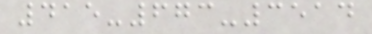415-673-3514
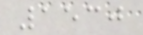1530
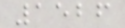1526
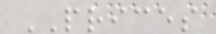PRICES
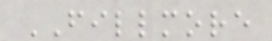FILLMORE
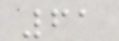61
